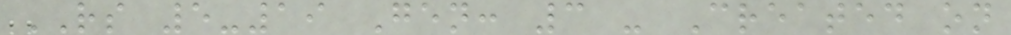RS 5-19 Gen: 3 - Created on
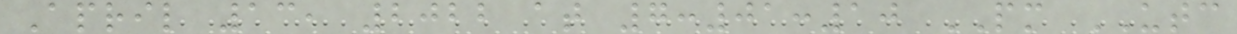April 13, 2022 at 7:01:10 PM UTC
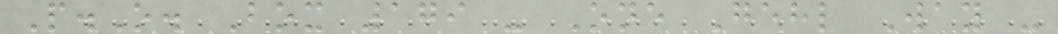P.O. Box 179 - One Gehl Way -
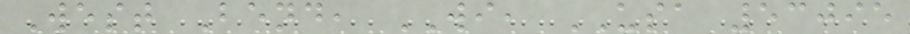West Bend, WI, USA 53095
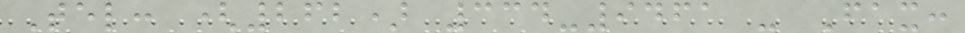Tel: (262) 334-9461 - Fax:
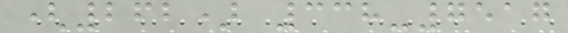(262) 338-7517
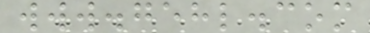www.gehl.com
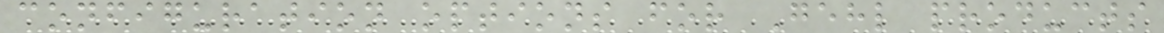configuration options for Gehl products
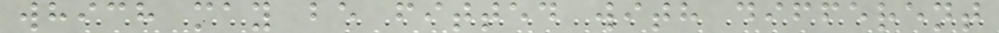which may be fitted with different
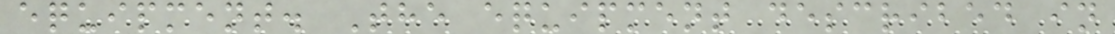equipment. The equipment described in
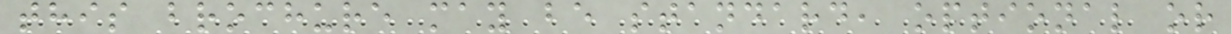this brochure may be standard, optional or
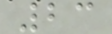23
